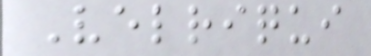Velriqui
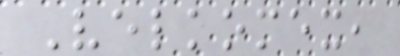Velkomex,
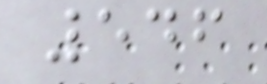546
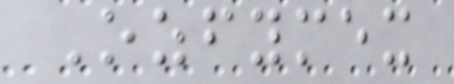Ozfymex
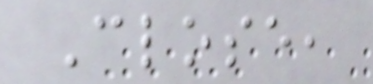Close,
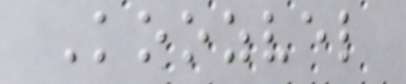Koozvel
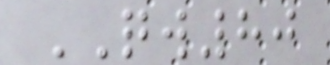QW80
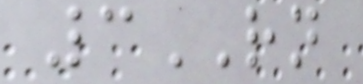3RN
